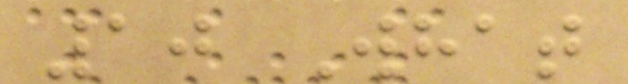10 What
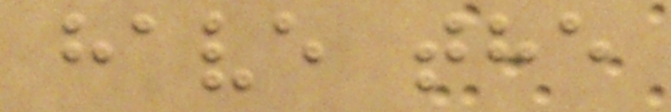have the
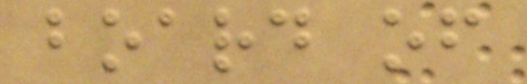board of
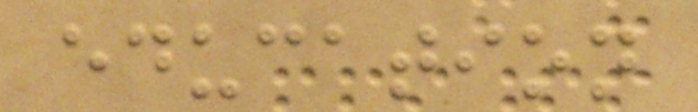education
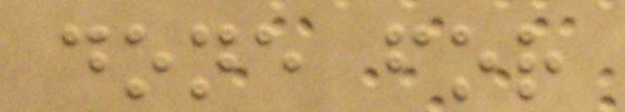done for
